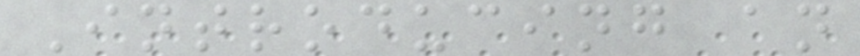Introducing an
